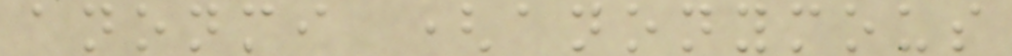anonmi (anonymous
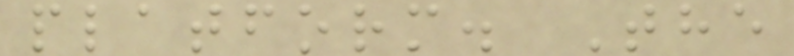platform. The
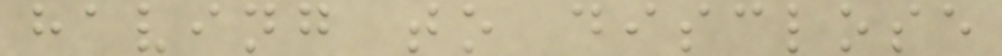having to disclose
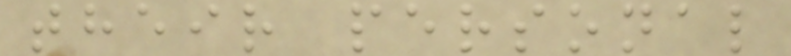their personal
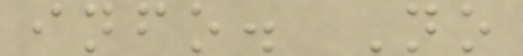info. No
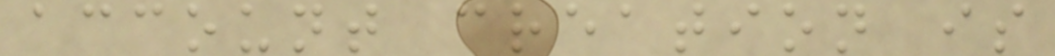account creation is
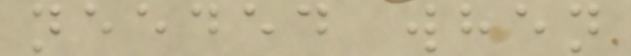needed when
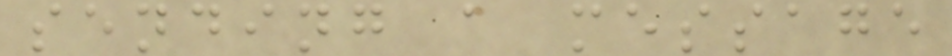sending a message
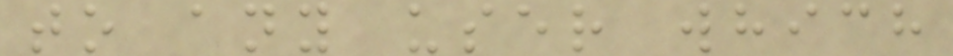to any user which
